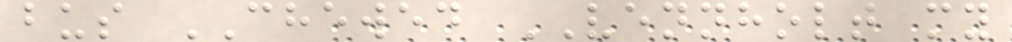bus CHEWED VENNHOLT my
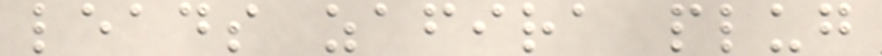leads zafira plug
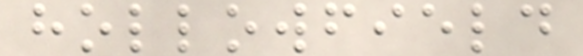hollowfield
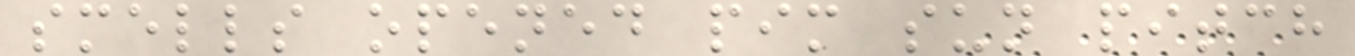smells opened pim sun pitch
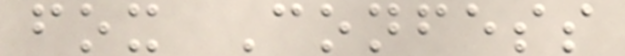fox Confess
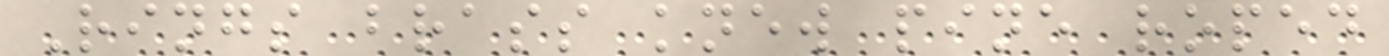Rings brass knew pine roped
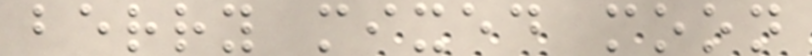berry mixed moon
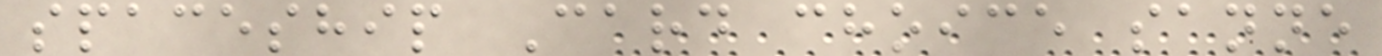spaceship Card choice sanne
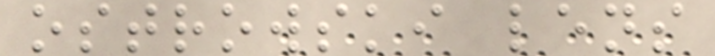ostrowski lens
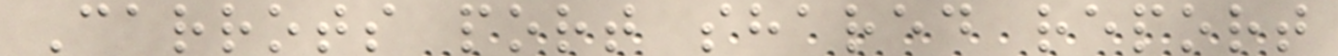Carrots port shared report
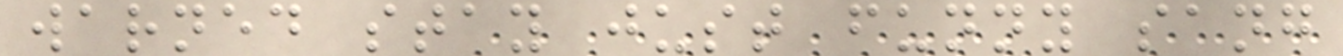warned stay just funny sang
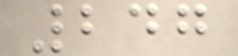247
